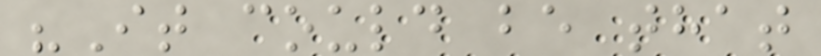"It could be that
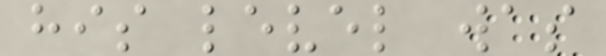his level was
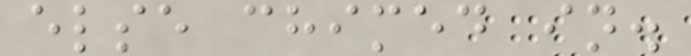else chimed in.
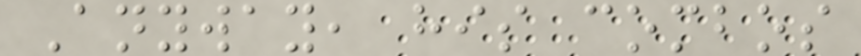Anyway, his combos
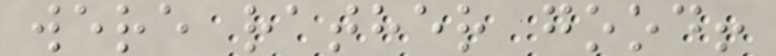were rather good!
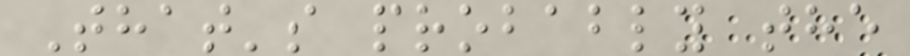That's probably the
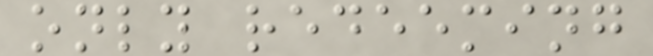only redeeming
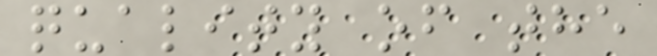quality of the
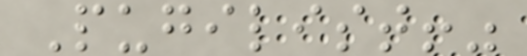Pugilist!"
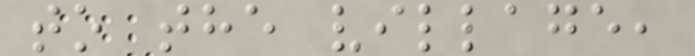to the village,
